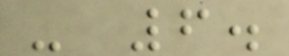- 6.
